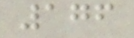176
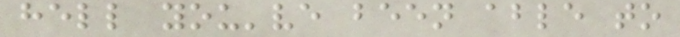hell you've been able to
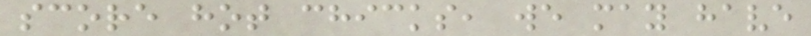score hot chicks, we may have
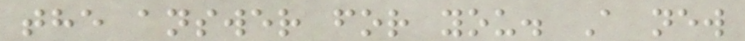the answer for you. A new
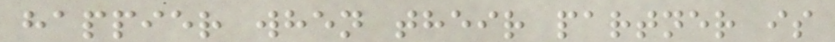happier when their partner is
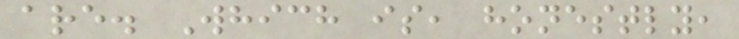are. Which is, honestly,
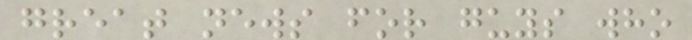great news for guys who
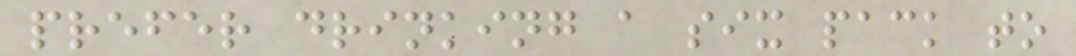prefer drinking a six pack to
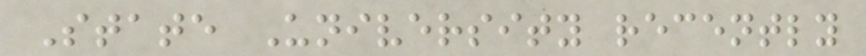State University recently
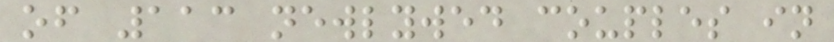of 113 newlywed couples in
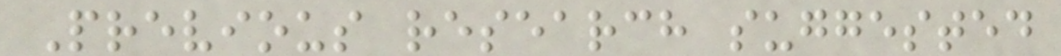Previous research suggested
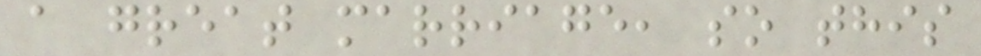a great marriage, so this
